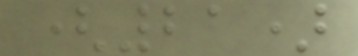(21)
